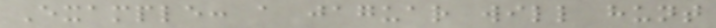Example: a jaguar will hunt
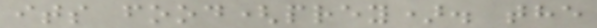its food(prey). the
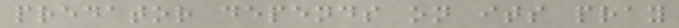predator depends on its pray
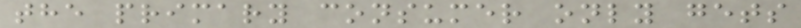the primary consumer only gets
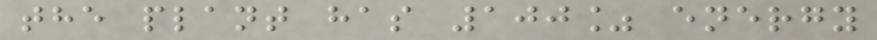the plant has 100% energy
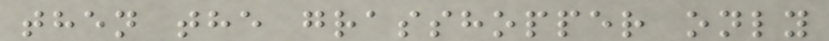then the grasshopper only
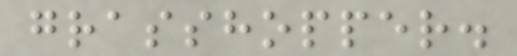grasshopper.
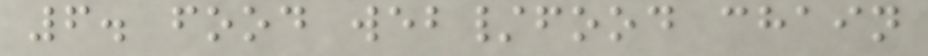6. food web/food chain
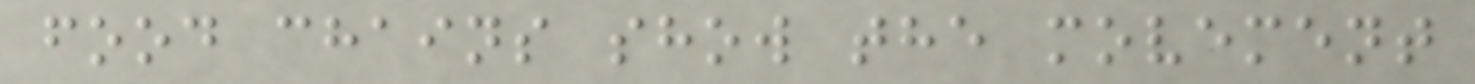food chains show the movement
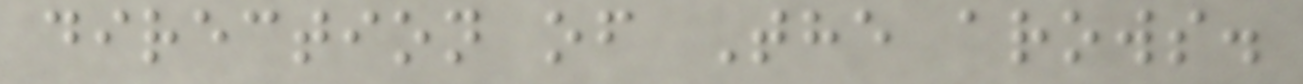direction of The arows.
